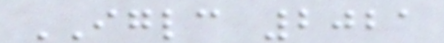IGLC 2021
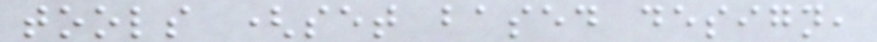tools (set based design,
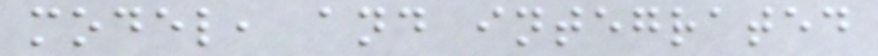model, and integrated
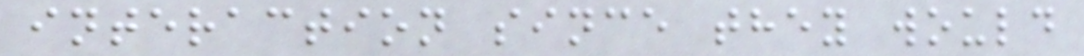interaction since they would
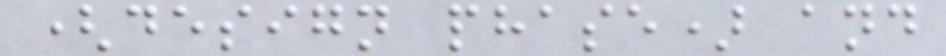(design phase) and
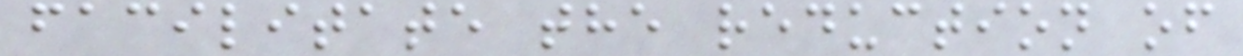facilitate the reduction of
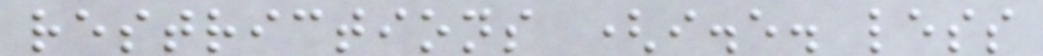restrictions (i.e. less
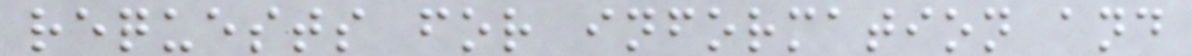requests for information and
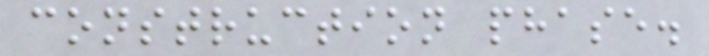construction phase.
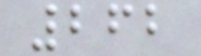262
